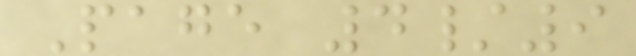Page 4/9
